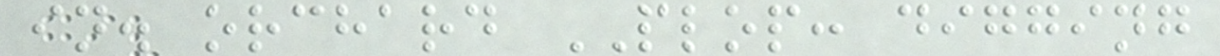in. orchard PLOP: digging
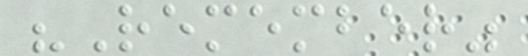"Remember"
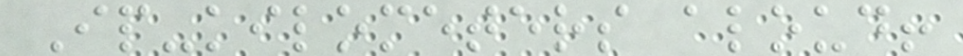Ip-kilometers aloud!
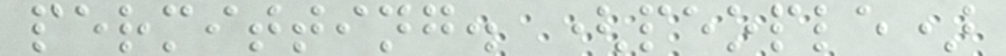permitting. (people)
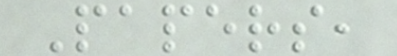Papers,
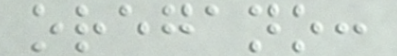oregano:
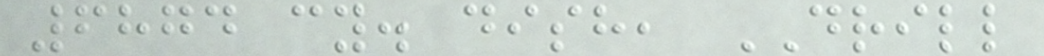6874 cy. dish, DRILL
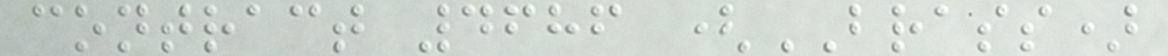contract 4686 (BRASS)
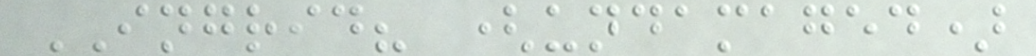INGRID? (undamaged)
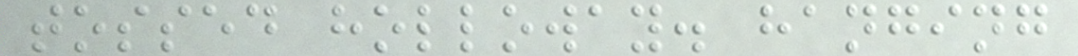tossed holloway. hanging
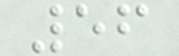56
